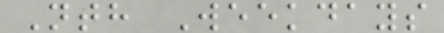Nth Weekdays
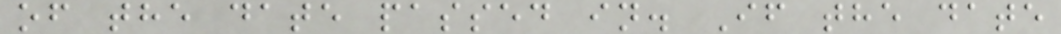of the date passed in. If the date
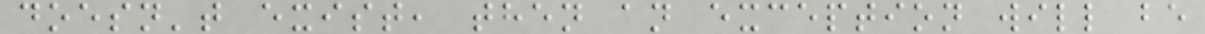doesn't exist, then an exception will be
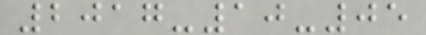2017-10-05
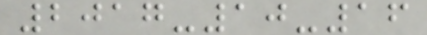2017-10-16
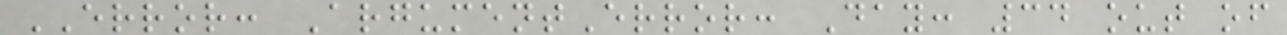ERROR: ArgumentError: Day: 34 out of
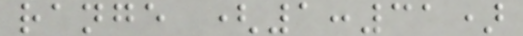range (1:31)
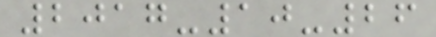2017-10-26
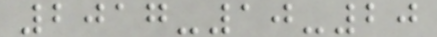2017-10-20
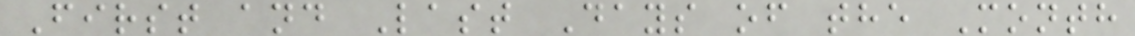First and Last Days of the Month
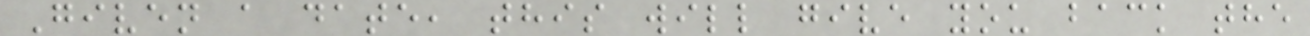Given a date, this will give you back the
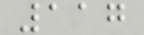117
